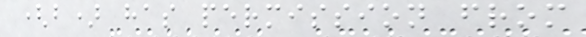(b) has permission from
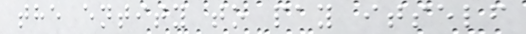the entity to pay itself
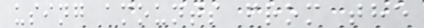using amounts from the
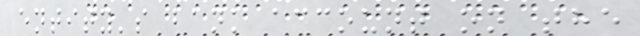entity's bank account on the
